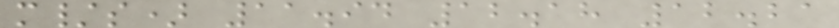m/s) 11.94 12.18 12.21
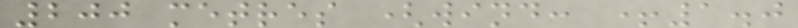200 metres (wind: +1.0
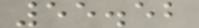55.52
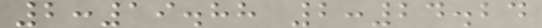2:19.88 2:24.24
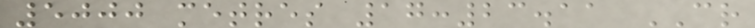5000 metres 17:23.11 CR
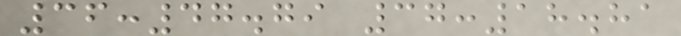36:47.79 37:18.81
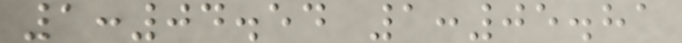1:04.54 1:05.81
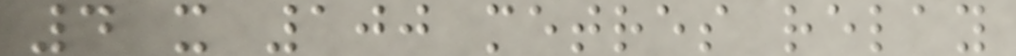4 x 100 metres relay
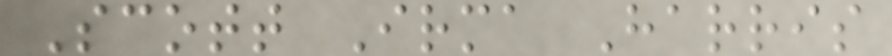Scott Irma Harris
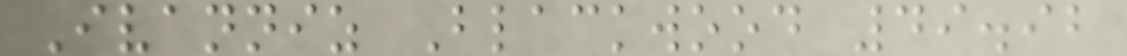Ivanniz Blackwood 49.92
